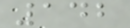142
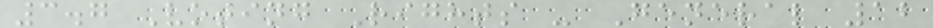3.7 Voting Rights - General 12
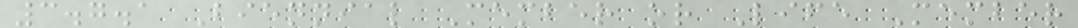3.7.1 Biennial Member or Life Member
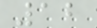12
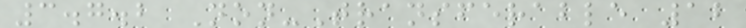3.7.2 Non-Transferable 12
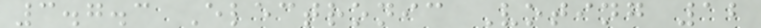3.7.3 Electronic Voting 12
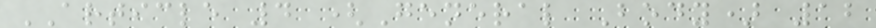ARTICLE 4 (General Body) 12
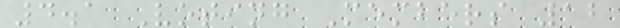4.1 Voting Members 12
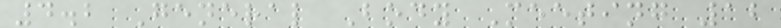4.2 General Body Meeting 12
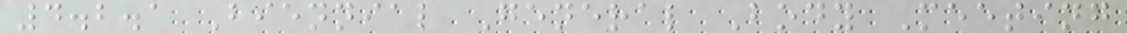4.2.1 Biennial General Body Meeting
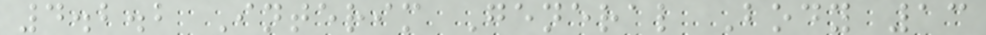4.2.2 Interim General Body 13
